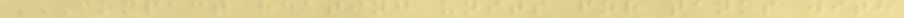COMPACT HEATING UNITS FOR TANKS WITH
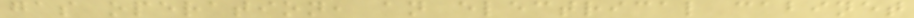gas operation, an electrical cabinet
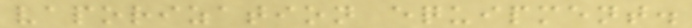vaporization equipment.
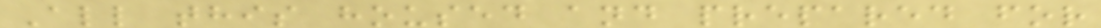All this housed and prepared for
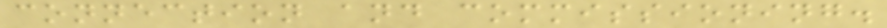connection and commissioning.
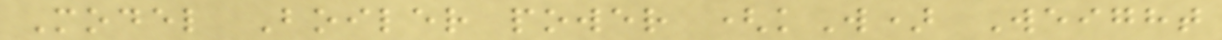Model Boiler power (kW) Weight
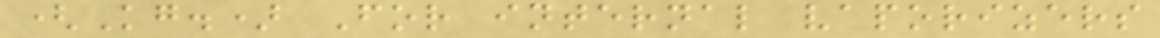(Kg.) For internal vaporizers
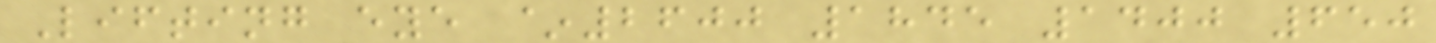Lifting eye ~2600 1845 1400 650
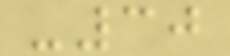-30
